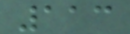113
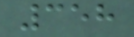358
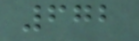672
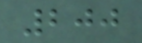200
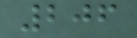206
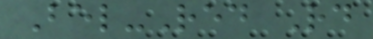Bel-Red Rd
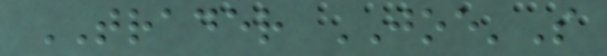TRADER JOE'S
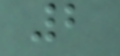2
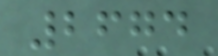2674
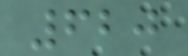620
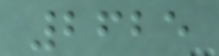2625
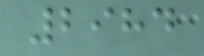2984
